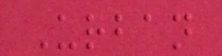Urban
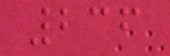236
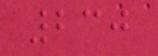230
